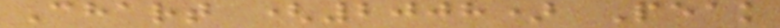Chart (2008) Peak
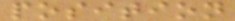position
